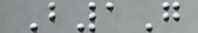B1G
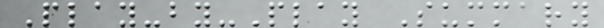Play-by-Play Summary
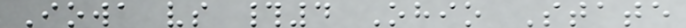Iowa vs #4 Ohio State
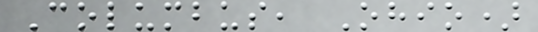Columbus, Ohio)
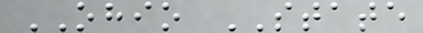OHIO STATE
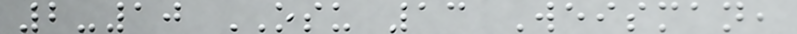2-10 OSU 13 Weisman,
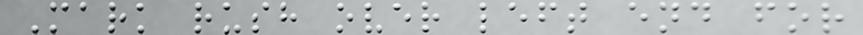Mark rush over left end for
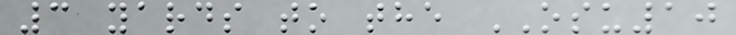3 yards to the OSU10
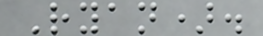Ryan).
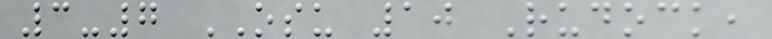3-7 OSU 10 Rudock,
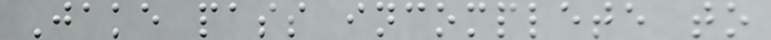Jake pass incomplete to
